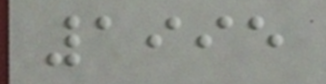1995
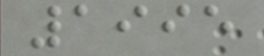1995
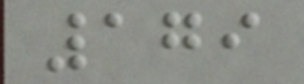179
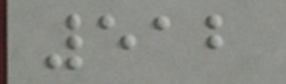512
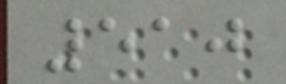510
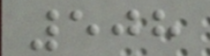508
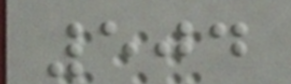504
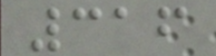316
